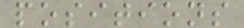positions
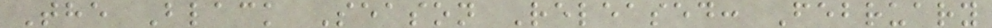The Black Season Released: February
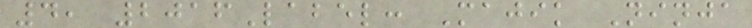4, 2016Label: Majik Ninja
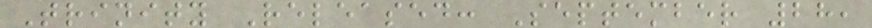Trinity Released: September 28,
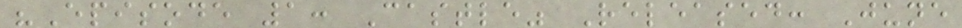"Episode 1: Castle" Released: June
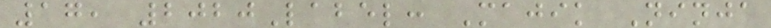17, 2020Label: Majik Ninja
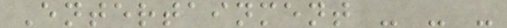Entertainment - - -
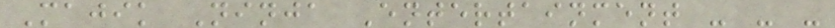Majik Ninja Entertainment - - -
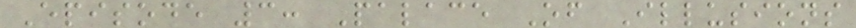Episode 3: Palace Of Illusions
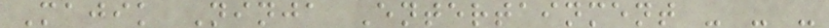Majik Ninja Entertainment - - -
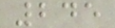245
